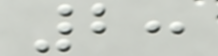2:
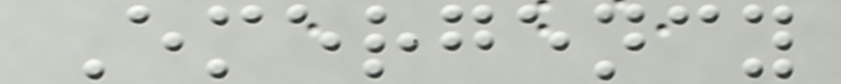Emergency
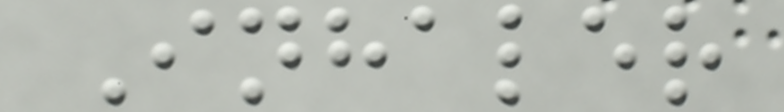Inhaler
